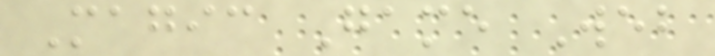Magic Game Web
